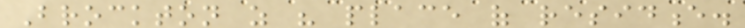Brockton as his place of residence.
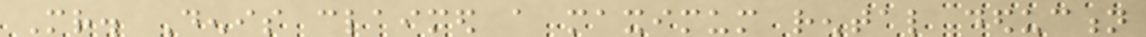Mr. Denis claimed a maximum rental deduction
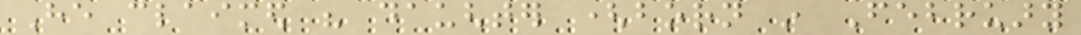He claimed his daughter (born in February
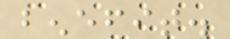benefit.
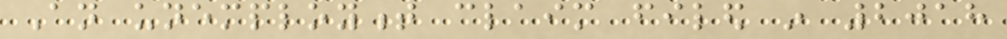An unemployment claim filed in 2018
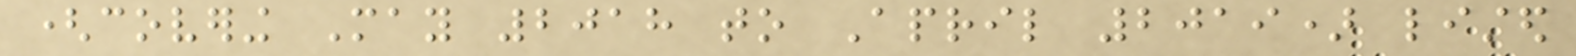(covering May 2018 to April 2019) listed
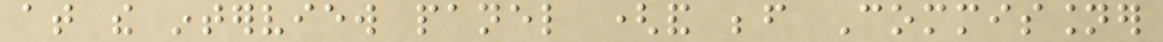at the interview panel (and before Commissioner
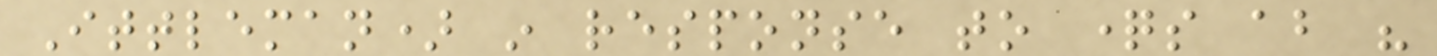Ittleman) in response to questions about his
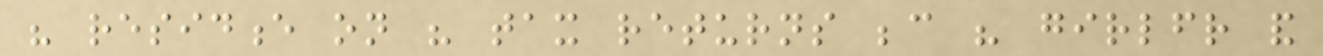his residence on his tax returns because his girlfriend and
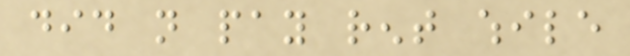did not pay rent while
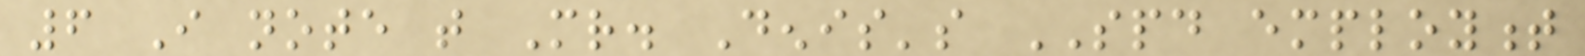6 I note that Mr. Denis's SPD employment
